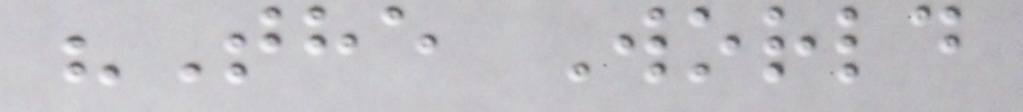"The World
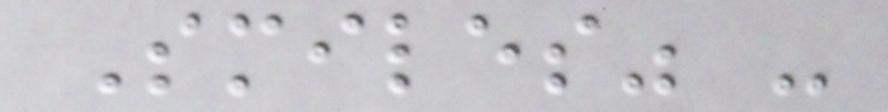Smiles" -
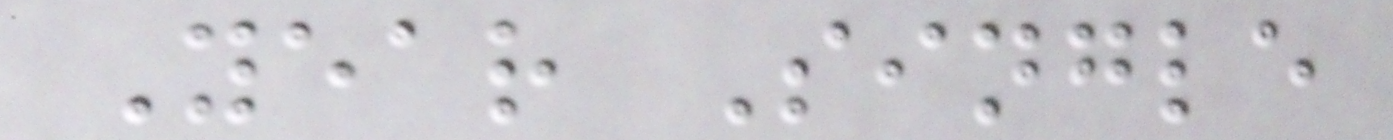Year Single
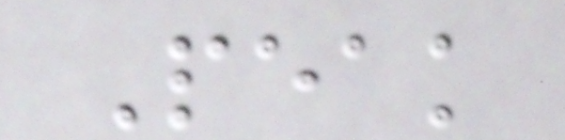Peak
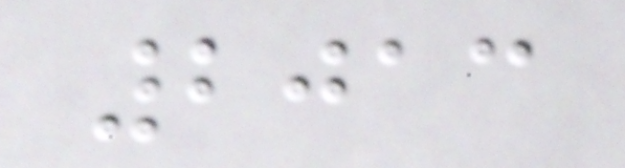2013
